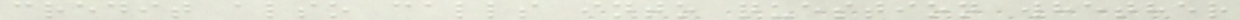credit also calls into question whether
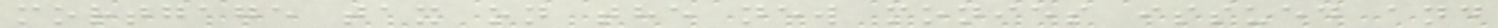mortgage tax on the new monies issued and
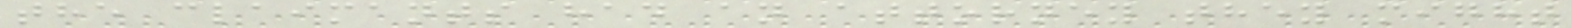the claimants had an attorney they might
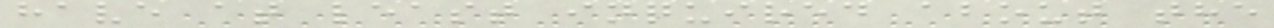have at least inquired about the
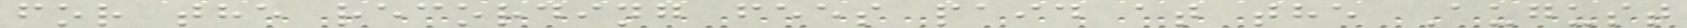for the recording fees paid at the August
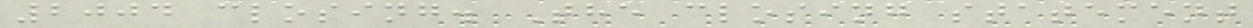2004 closing. The closing statement
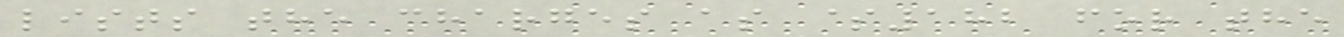lists the charges as $182 for the
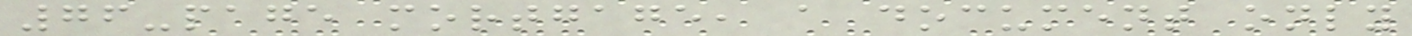76-page mortgage, a document only
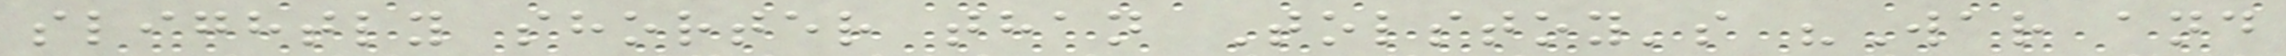slightly shorter than Tolstoy's "War and
